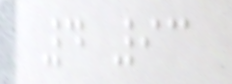4 93
